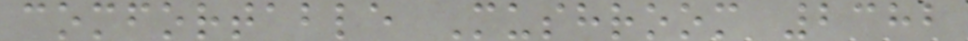comfortable Mushroom 2382
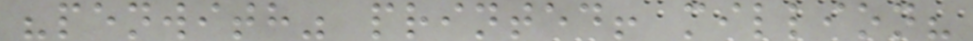"penwith" printed! million?
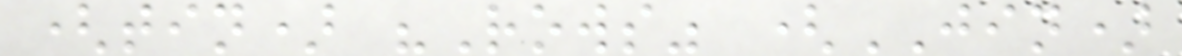(tin) "Rows" (JIN)
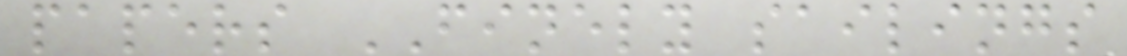papers FINELY sailings
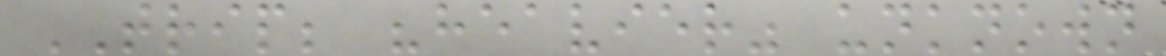TRIP; "heavier" unknown
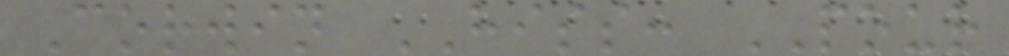Corwin HISS: POUR
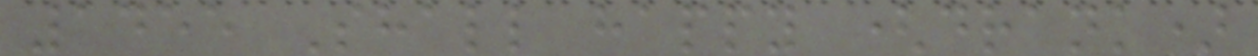1455 Shall happy (drank)
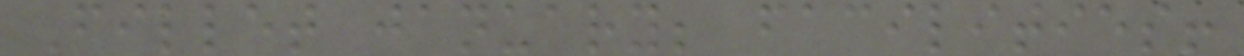Fillet january; facilities!
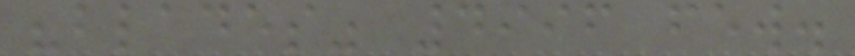"blades" 4996 few.
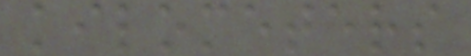kilometers
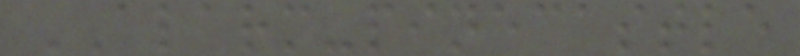ALARM-pinecastle
